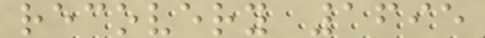recovery 1695
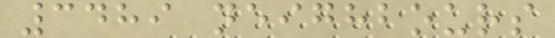3489 neighbours
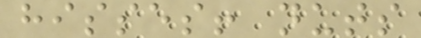hisses! nuts
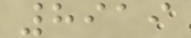8919
